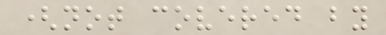(not covered by
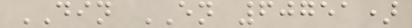DIN EN 60751)
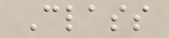Class
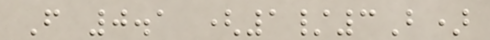F 0.1 (1/3B)
